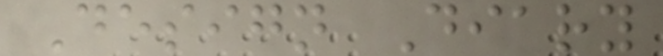Design Diary
